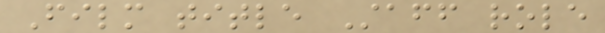Film title Staff role
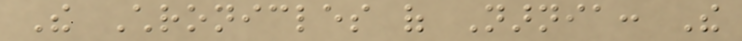The Chronicles of Narnia: The
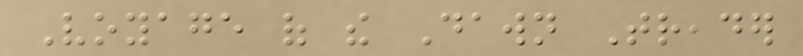Voyage of the Dawn Treader
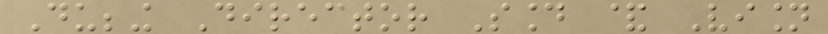Dubbing Director Sound & Vision
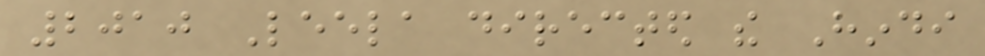2010 Leela directed the Hindi
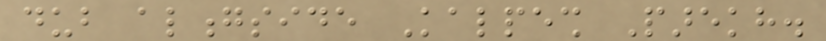dub alongside Kalpesh Parekh.
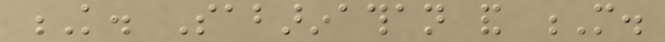K. Sabarinathan and M.
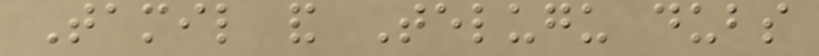Tamil and Telugu dubs
